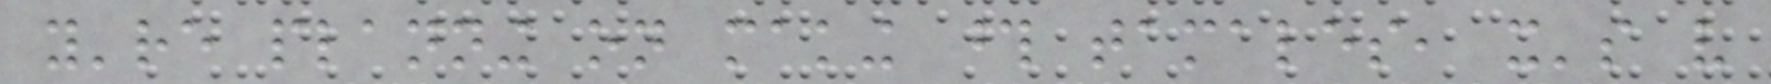you're planning on making those tamales, it's very
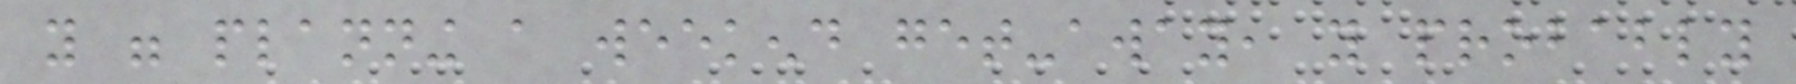you were planning a weekend get-away, you probably
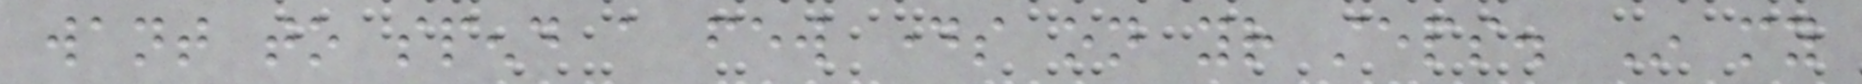want to spend a few days on your steps. In my
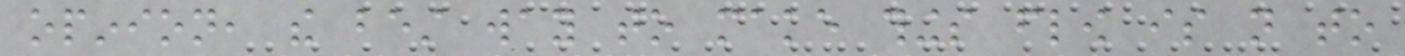opinion, the best way to make things flow is not to
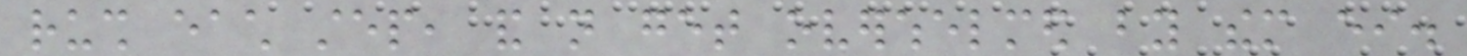rush each step, and not get overwhelmed by them either.
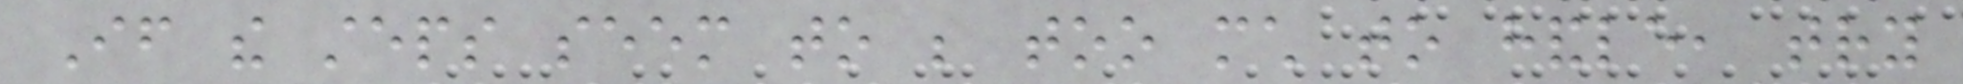If the steps seem to be too much to handle, try
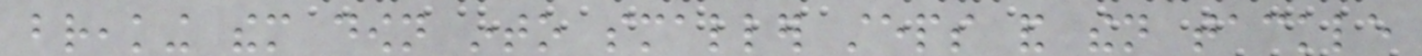breaking them down into smaller steps and then tackle
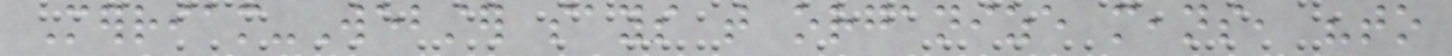Merriam-Webster says that organize means, "to
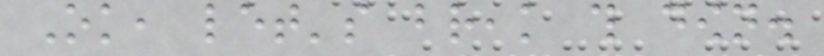Ok, let's break this down.
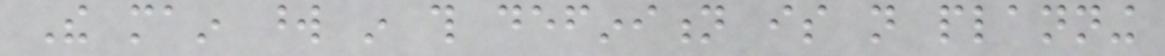The main word in this definition is not planning
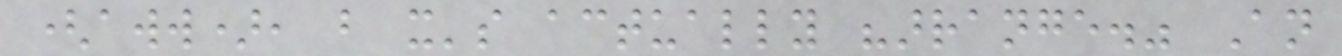(aww), but it's actually "arrange." An
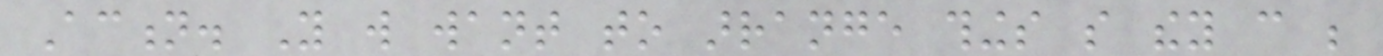Action. You will want to arrange things so they can be
